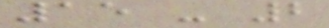15 - 2
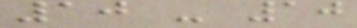10 - 10
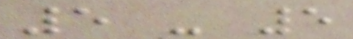5 - 5
